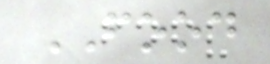FOOD
